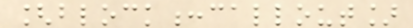[block:callout]
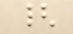{
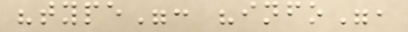"type": "info",
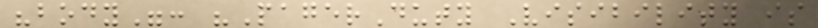"body": "PagerDuty Visibility is
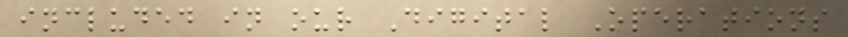included in our Digital Operations
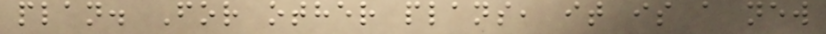plan. For other plans, it is a new
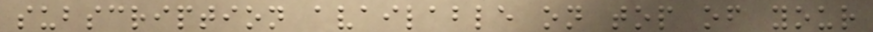subscription available on top of your
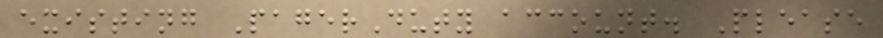existing PagerDuty account. Please
